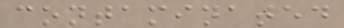contaminated
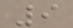9
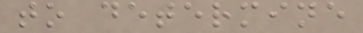to determine
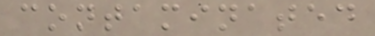contaminated
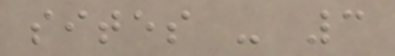sites - 3
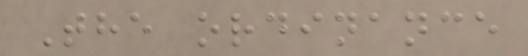The ordinance
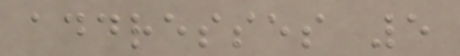addresses 5
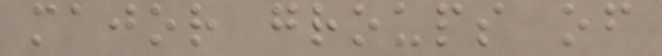major groups of
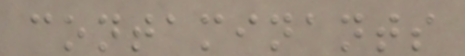contaminants
